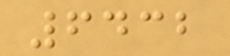6432
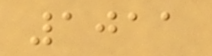1011
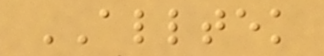ALLTEK
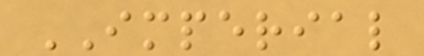IMPERIAL
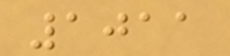1011
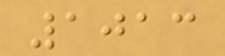1013
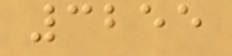3255
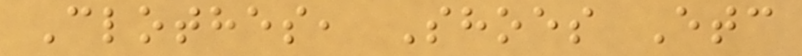Clothes, Shoes Etc
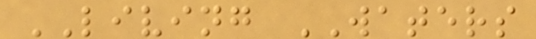LIVING WATERS
